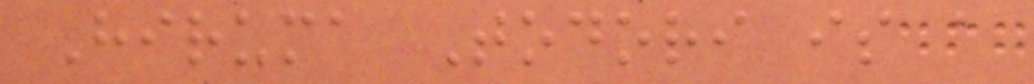Hiruma Todori is a
